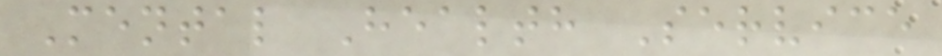Mental Health Service
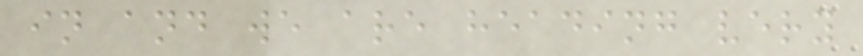in and we are heading very
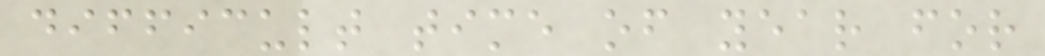difficult time of year for
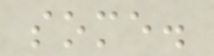some.
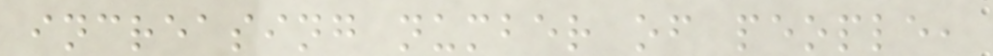increasing number of people,
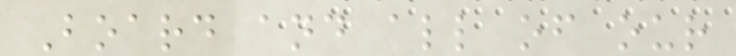Board and all of our
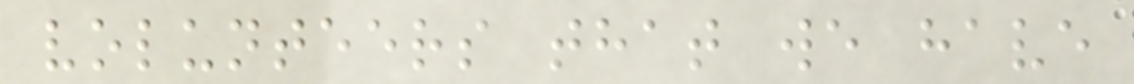volunteers that we have
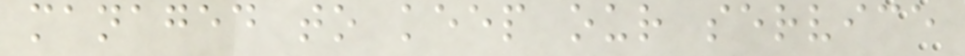managed to keep our service
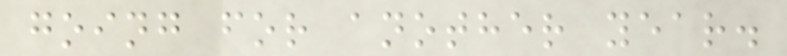going for another year.
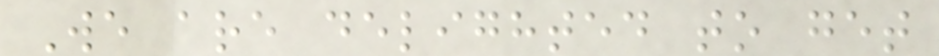We are delighted to get
